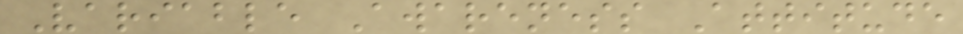Variable Awareness Attitude
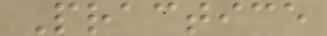Practice
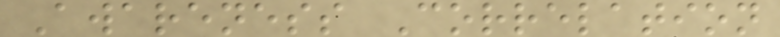Awareness Correlation
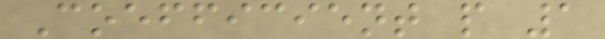Coefficient p 1
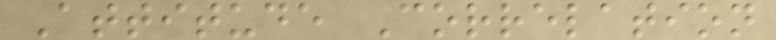Attitude Correlation
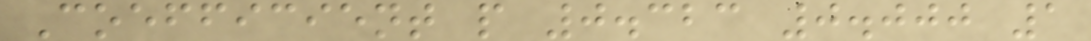Coefficient p 0.323 0.000 1
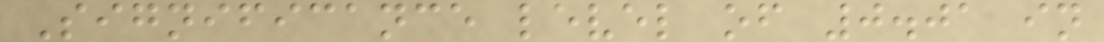Significance level of 0.01 in
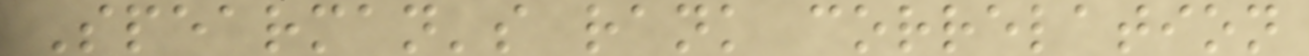Spearman's rank correlation
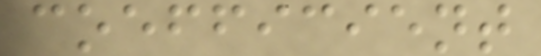coefficient
